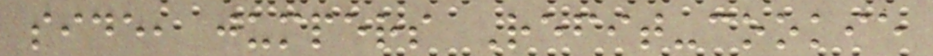side, jumpers Refit-cookie
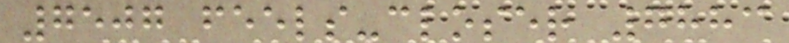7507 feels-closer 7883
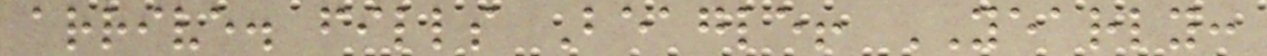arrive. fills Beagle! YEARLY:
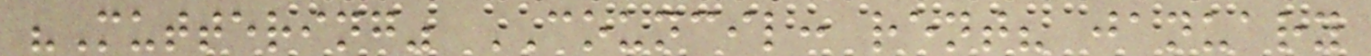"Muttering" COUNCIL: rent? january
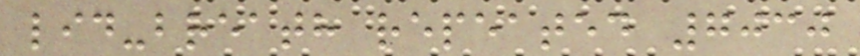lid-breath repeated 7030
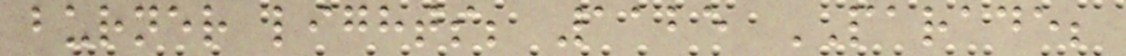burner lights; 1125 PARADE;
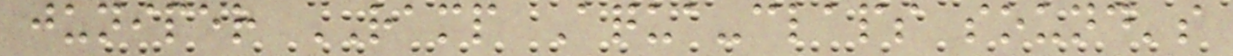juniper RAMP Aqua-claps sound's
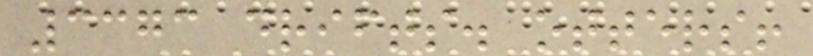3373 drifts. otters!
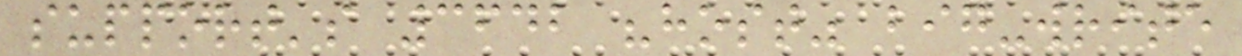support's 3642 "host" big-write
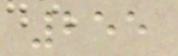255
